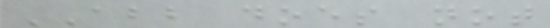ABB does not
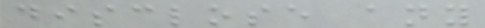disclose any
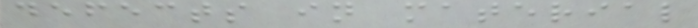defects in material
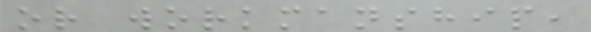or workmanship,
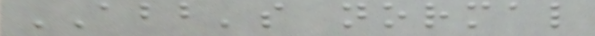ABB's normal
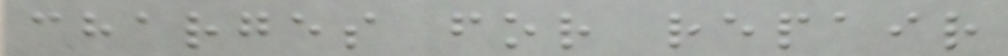charges for repair
